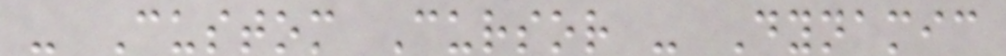- Custom Cursor - Dynamic
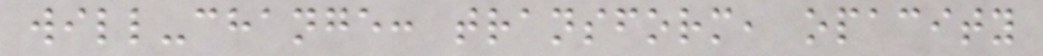will-change: transform, opacity
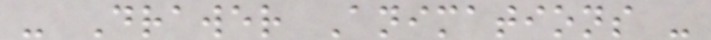- Drawer Animations -
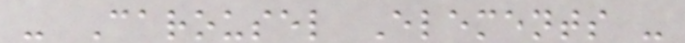- Carousel Elements -
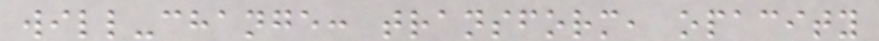will-change: transform, opacity
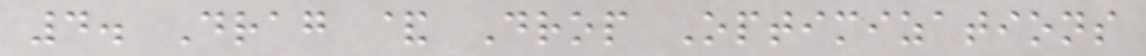4. Drag & Drop Optimizations
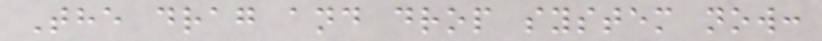The drag and drop system now:
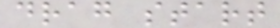drag start
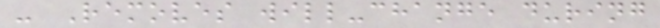- Removes will-change during
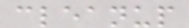cleanup
